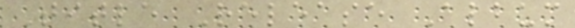Title Release Album
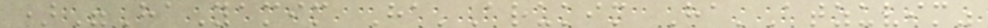)"HaYamim Ha'Arukim Ha'Atzuvim"
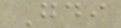Gdi
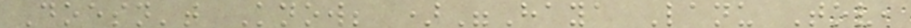Doesn't Know; )"Haya Lanu Tov,
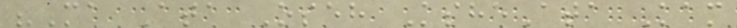"Ma Ata Oseh KsheAta Kam
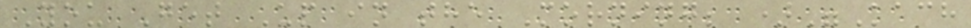You Get Up in the Morning; )"Kach
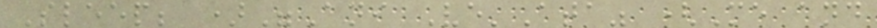Sleep; )"Ani Ve'Ata" (Me and
